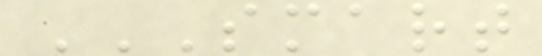SMART
